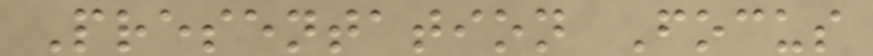Presentation Focus
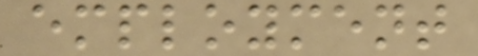employment
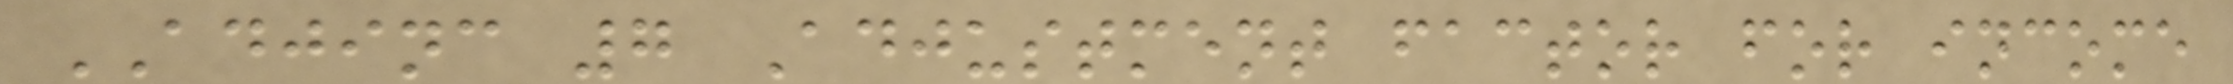ADJINC 7 Adjustment factor for income
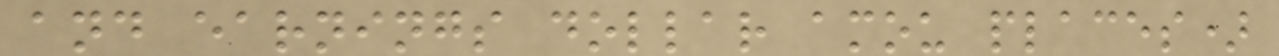and earnings dollar amou places)
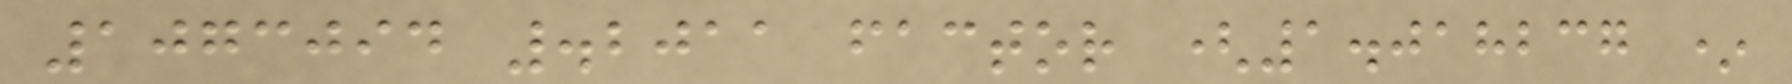1073094 .2011 factor (1.018237 *
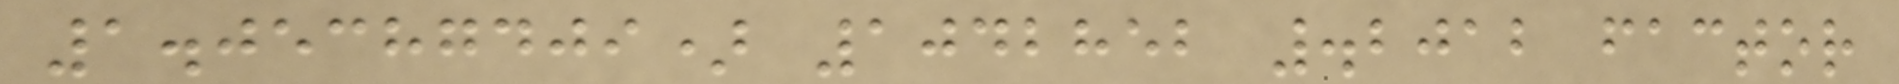1.05387409) 1042852 .2012 factor
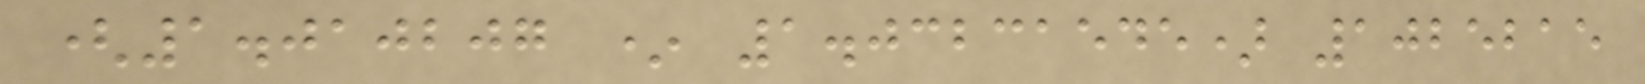(1.010207 * 1.03231545) 1025215
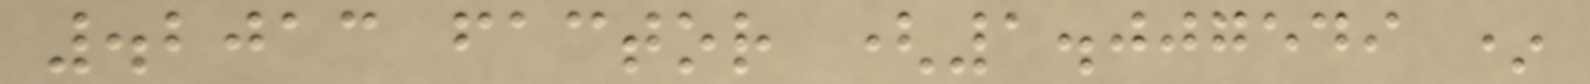.2013 factor (1.007549 *
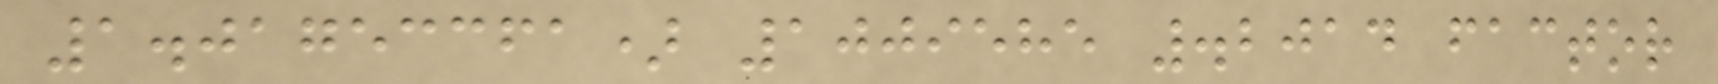1.01753361) 1009585 .2014 factor
